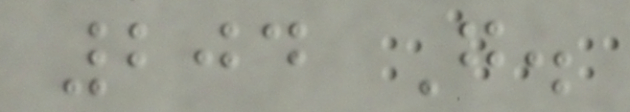204 G.
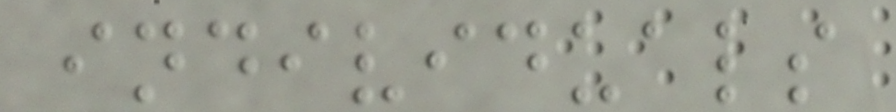individuals
